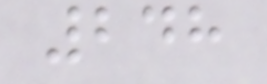248
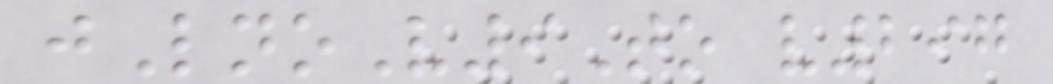jLnoV9To v297
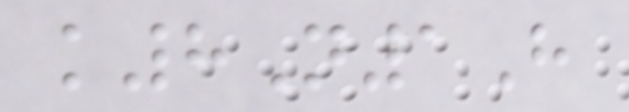k8N1H
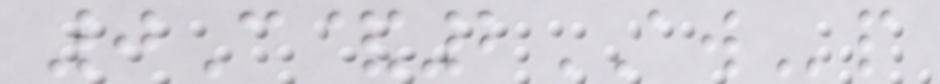0C&2AWp
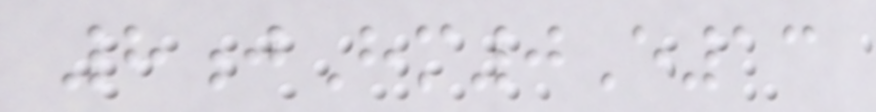8jHm0E13
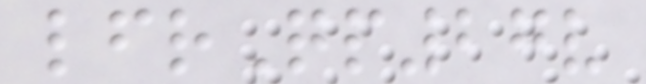lfrQp27v
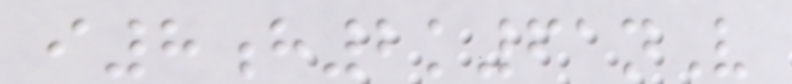i8h2k61nV
